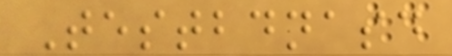Testbdnasd
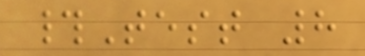#Test 8
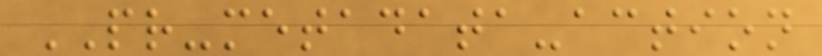PR-metadata-action
